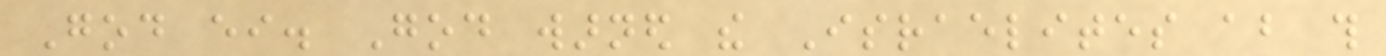God either. God warned the Israelites about this
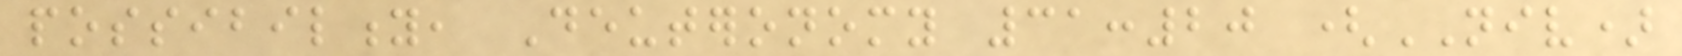possibility, Deuteronomy 31:20 (NIV)
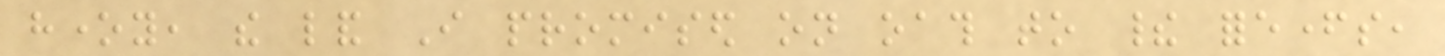honey, the land I promised on oath to their forefathers,
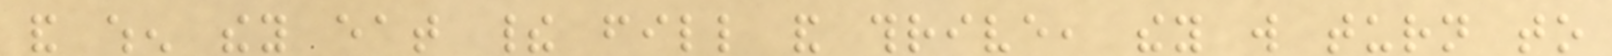and when they eat their fill and thrive, they will turn to
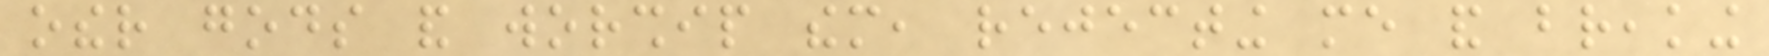other gods and worship them, rejecting me and breaking
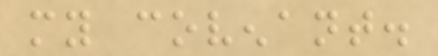my covenant.
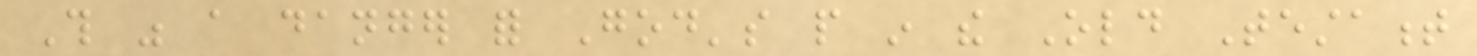This was a danger for God's people in the Old Testament
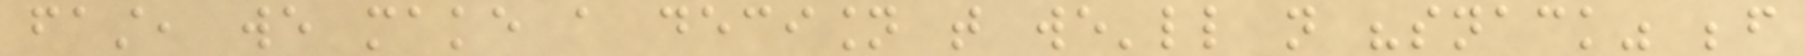fast, we make a decision that we'll not "snack" before
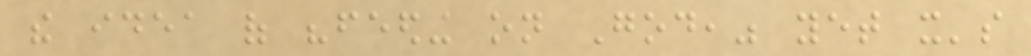the idea of "feeding on God," yet it's
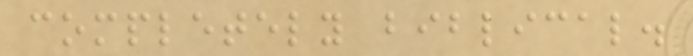completely biblical.
